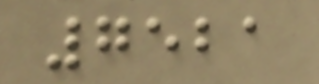7521
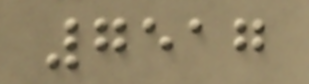7517
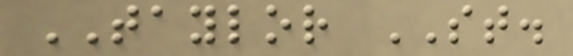TAYLOR ST.
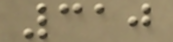310
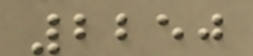2250
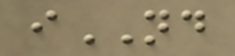iND
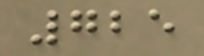725
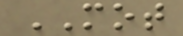MOT
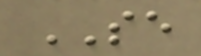SE
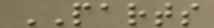PARTS
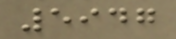5947
